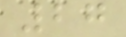27
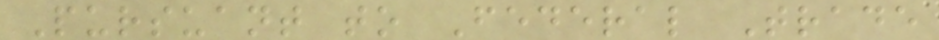Pursuant to Federal Trade
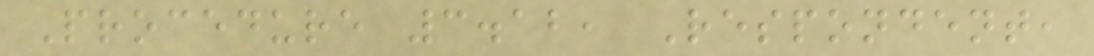Procedure 3.12, Respondent,
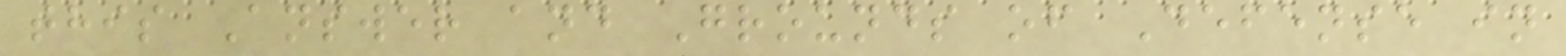this Answer and Grounds of Defense in
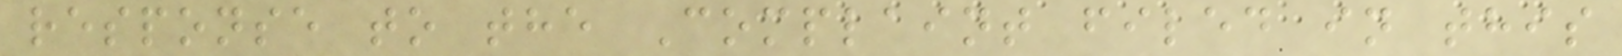response to the Complaint filed in this
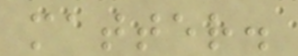matter.
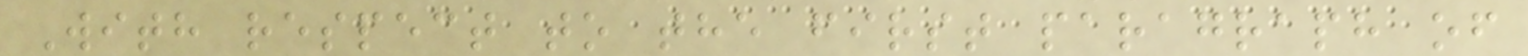With respect to the first paragraph of
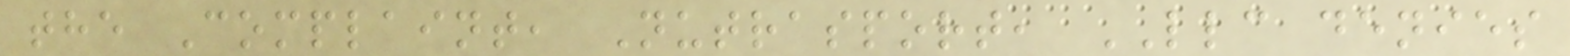the Complaint, Nutrasport, LLC denies
